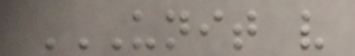UNIT V
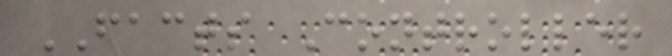FACTS Controller
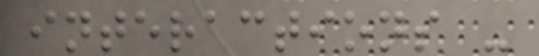interactions -
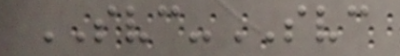SVC-SVC
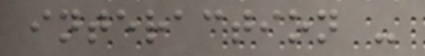interaction -
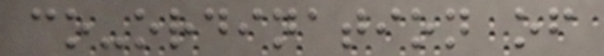co-ordination of
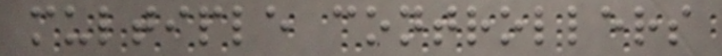multiple controllers
